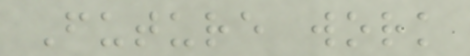Future work
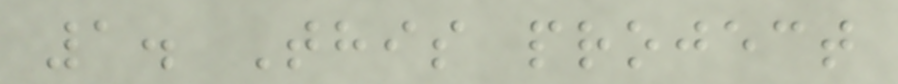1. This project
